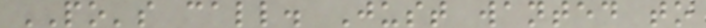PO's call. Just wanted to
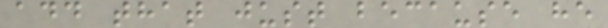add that just because he
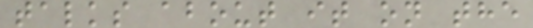talks about it on the
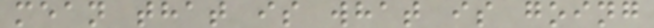mean that is what is going
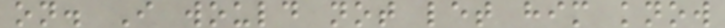on. I would not let him know
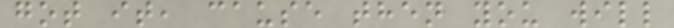got it, cause then you will
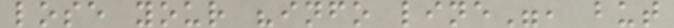lose your "info line", but
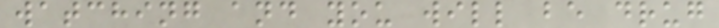watching and you will be drug
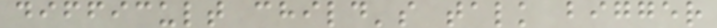difficult child's talk bigger
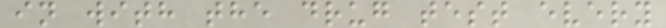in with the drug test every
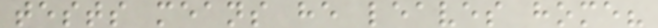tests means he leaves home?
